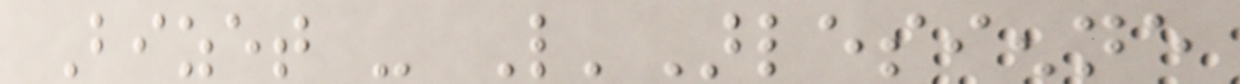Bizet - L'Arlesienne
